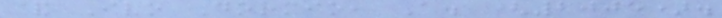& Ivo Dormio, A. (2005).
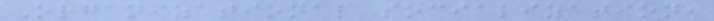Organizational socialization,
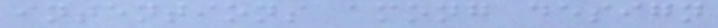intentions among design
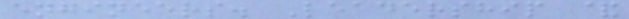engineers. Leadership &
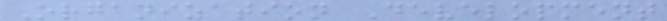Organization Development
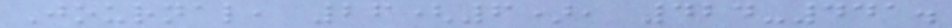Journal, 26(6), 424-441.
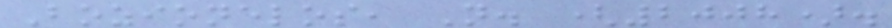Bozionelos, N. (2008).
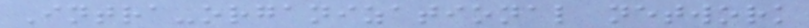Intra-organizational network
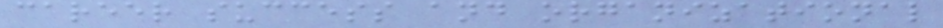career success and organizational
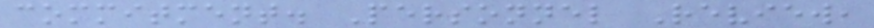commitment. Personnel Review,
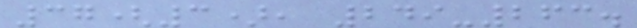37(3), 249-263.
